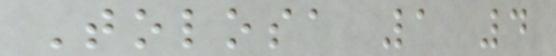Tolosa 1 4
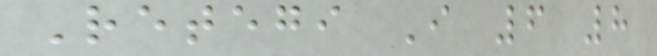Retegi I 6 8
